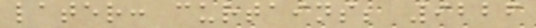later: curtains; 9226
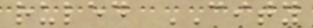ruled CITY
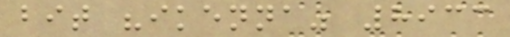bit "ikenna" 8933
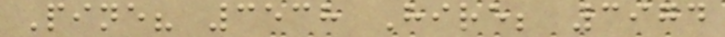Pine? 3538 Hire; 3974
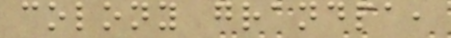colony grandpa,
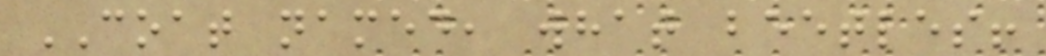COAT named, what beetles!
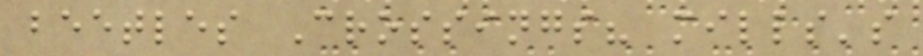beetles Crossings? mills's
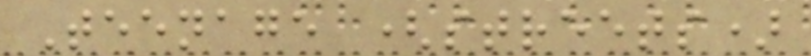Teenage (streets)
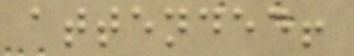attended!
